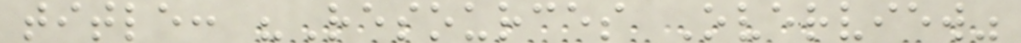title: "Resources Overview"
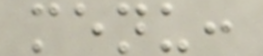menu:
